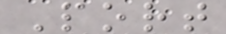Port
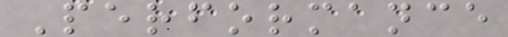Performance
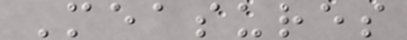Measures
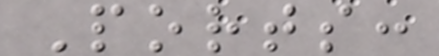Ports:
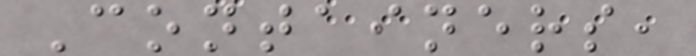Containers,
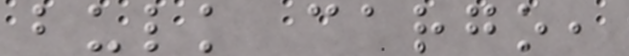bulk cargo,
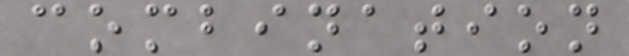combination
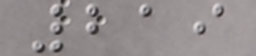219
